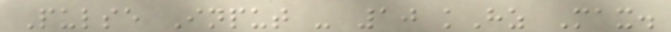Pulse Input - 10 kHz Max.
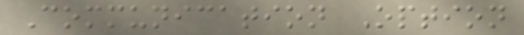Communication Option
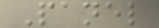Panel
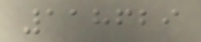118629
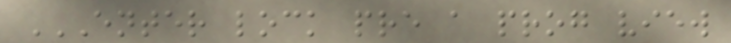ENTER LOCK PRE A PROG VIEW
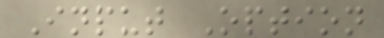Input Option
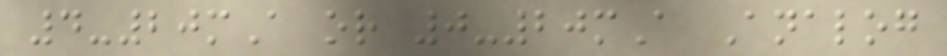4-20mA or 0-20mA Analog
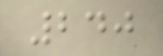240
